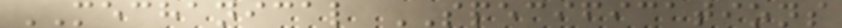MECHANICAL SPECIFICATIONS
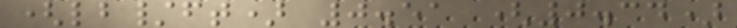(lb/ft) 0.51 (0.34)
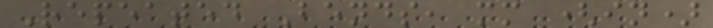Repeated Bends, mm (in)
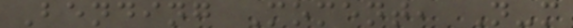Bending Moment, N-m
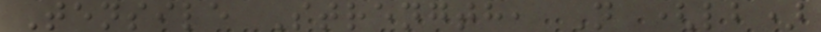Tensile Strength, N (lb)
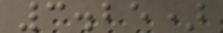3.25)
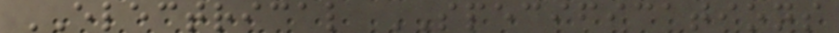ELECTRICAL SPECIFICATIONS
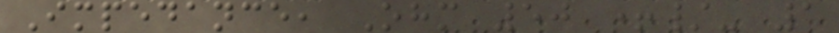Impedance, Ohm 50 +/- 1
